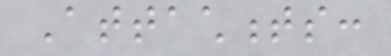Attachments:
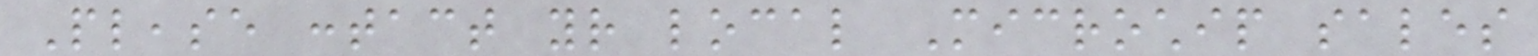Please contact your local Microchip sales
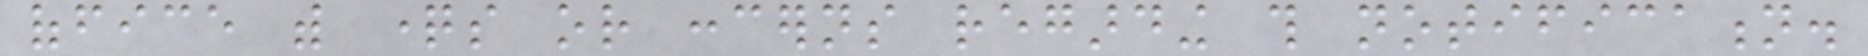office with questions or concerns regarding this notification.
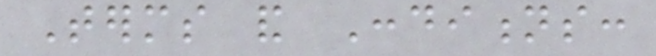Terms and Conditions:
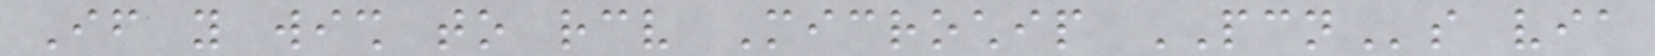If you wish to receive Microchip PCNs via
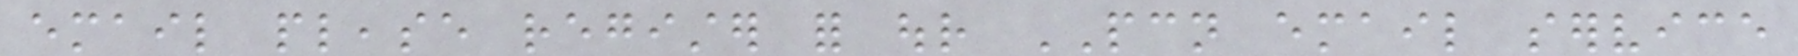email please register for our PCN email service
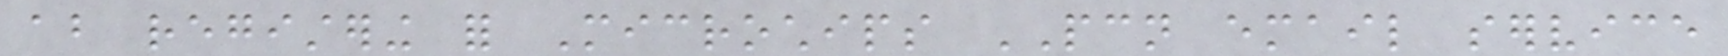about registering for Microchips PCN email service
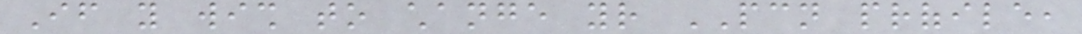If you wish to change your PCN profile,
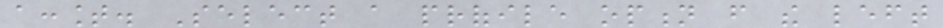account. Select a profile option from the left
